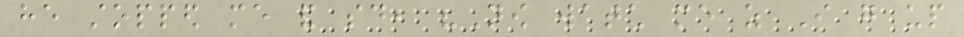he stopped me and said, "Now watch me as I go up
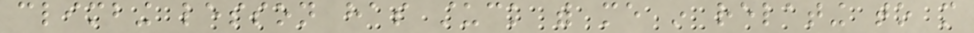climbing lesson has stuck with me in relating to more
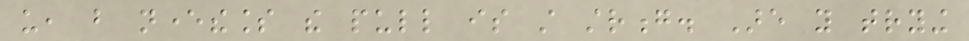us, but nevertheless the pull is still strong. Are you trying
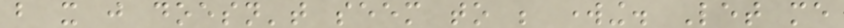but it just doesn't seem to be working. Let me
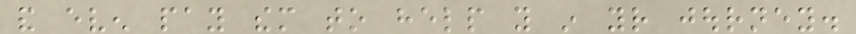and even pay them to help you in your journey.
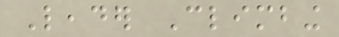Leader Climbing
